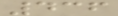436
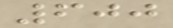600
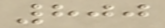800
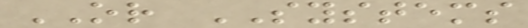OR SYSTEMS
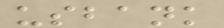usbank
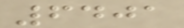6401
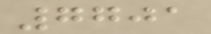7701
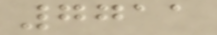7711
